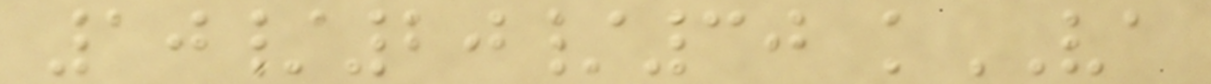10/20/30 kVA
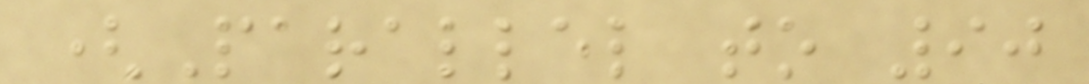(Parallel to 90
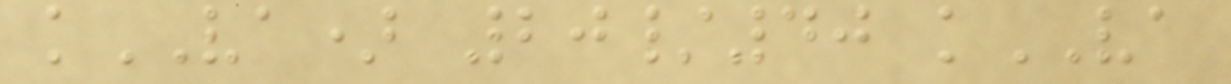kVA) 20/40 kVA
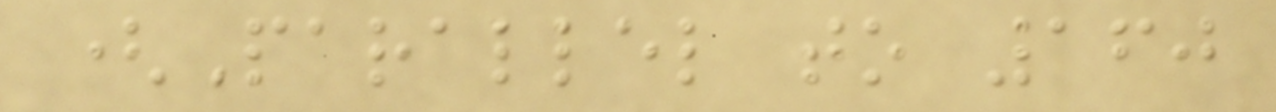(Parallel to 160
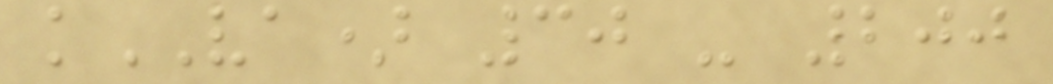kVA) 30 - 200
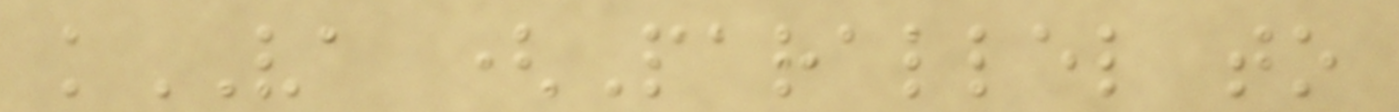kVA (Parallel to
